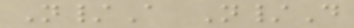N/A N/D
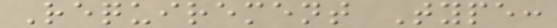Requirement Type:
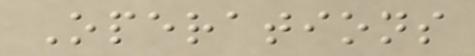Operations
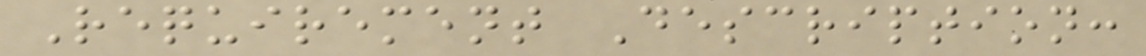Requirement Description:
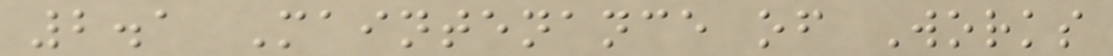2.1 Maintenance of Works
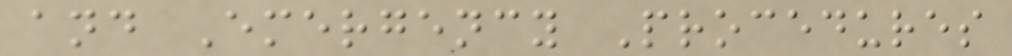and Emergency Procedures
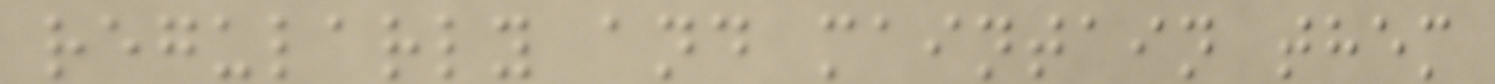regularly and maintain them
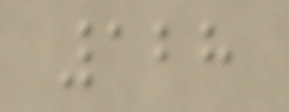128
